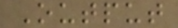Output
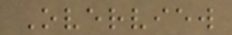Overview
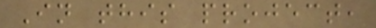In this project,
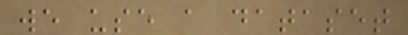we use a dataset
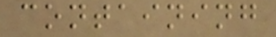containing
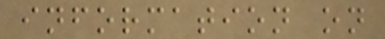information on
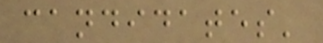candidates'
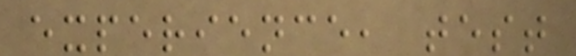experience, test
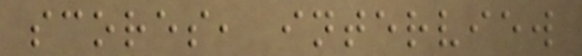scores, interview
